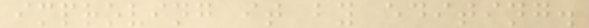improving it by editing.
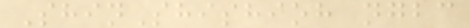ShinShishioh ngbc
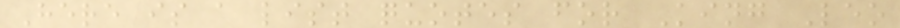Here is a list quotes for King Leo
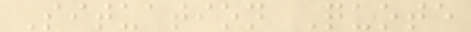Situation Quote
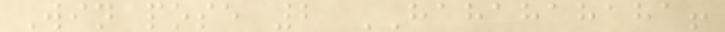Win pose 2 HAHAHAHAHA!
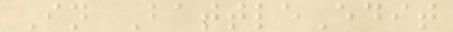In BattleEdit
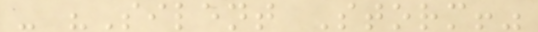- "Silent Storm!"
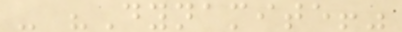- "Dynamite!"
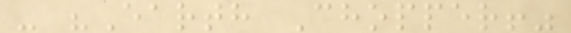- "Earth Chopper!"
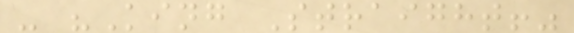- "King Straight!"
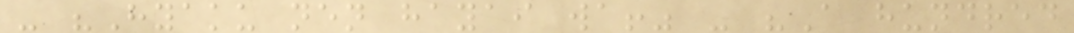- "Hyaku nen hayai wa!" - "A hundred
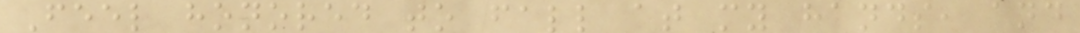Feel honored to fall at my hands, and
